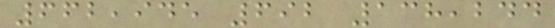662,945 692 138,244
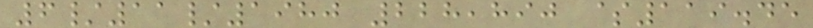6/11/1980 228,890 $119.45
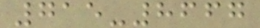715-8667
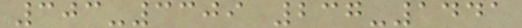303-3309 237-1441
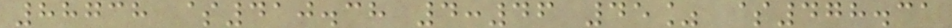88738 $410.38 4:46 45% $478.31
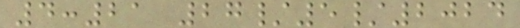4:21 27/5/2024
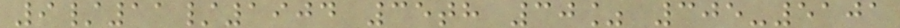9/11/1904 35th 30% 305-5101
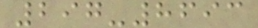297-8693
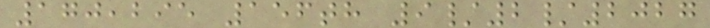170,295 156th 9/2/2027
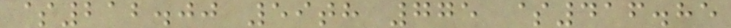$212.00 59th 775 $416.85
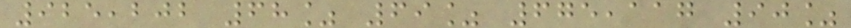925,202 68% 69% 675,117 90%
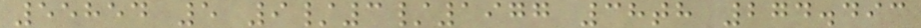55854 5 9/3/1977 38th 274.493
